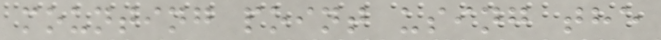mounting point using the
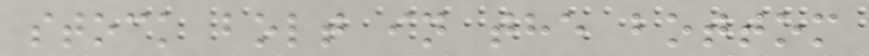stock bolt in the bottom
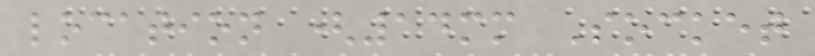location (14mm Socket
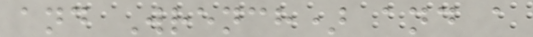and Wrench) and a
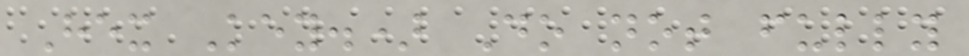Hex Key.) Do not fully
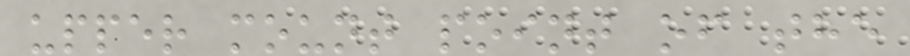upper mount point of the
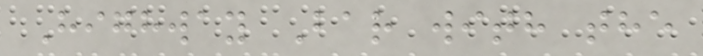Highway Bar with the
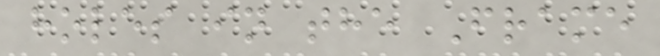holes in the Frame
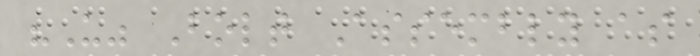"U" Bolt Assembly as
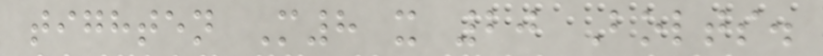tighten M8 x 20 Bolts.
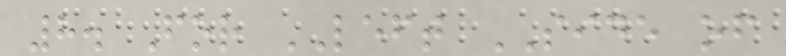8. For LEFT SIDE of
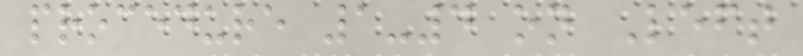procedure 1-4 on Left
